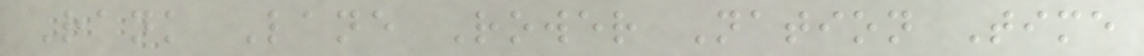Rank Lane Rower Nation Time
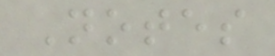Notes
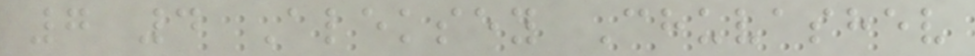7 4 Aleksey Chuvashev
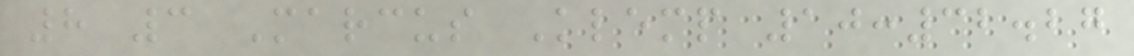8 3 Marcus Klemp 10:32.27
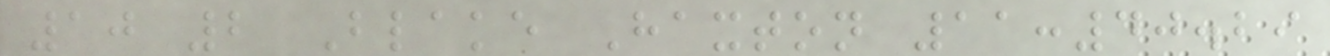10 2 Blake Haxton 11:40.29
